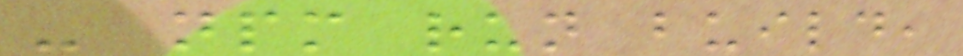- npm run build,
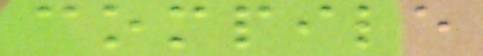compile
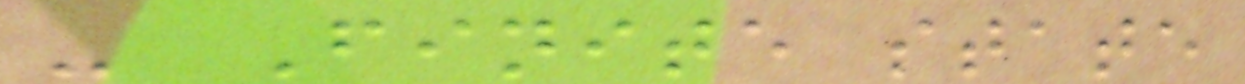- Finite state
